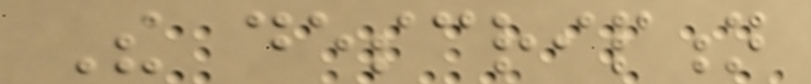The description
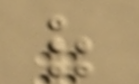of
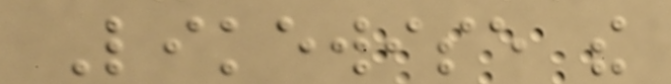Likewise the
